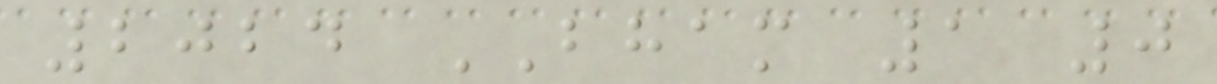2024 BHAM 1 0
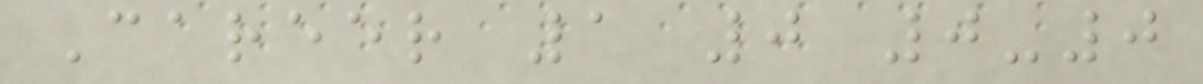Career 1 0 0-0
